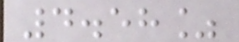4.58%
